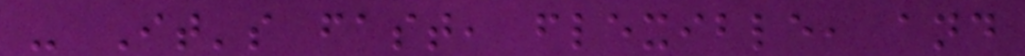- It's fast, flexible, and
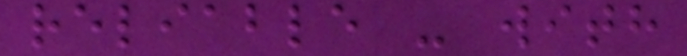reliable - with
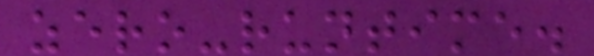zero-runtime.
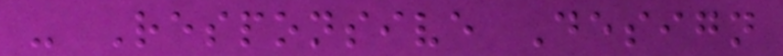- Responsive Design
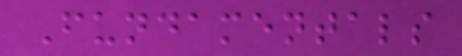Fundamentals
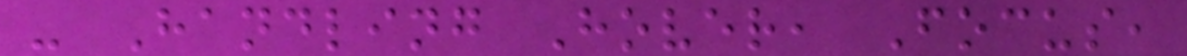- Handling Hover, Focus,
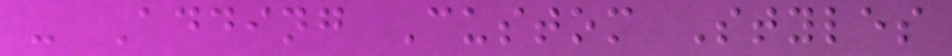- Adding Custom Styles
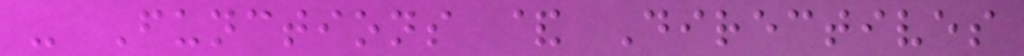- Functions & Directives
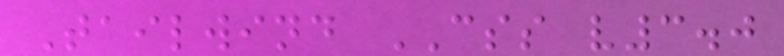Tailwind CSS v3.0
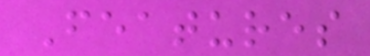Features
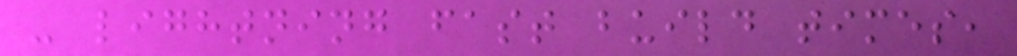- lightning fast build times,
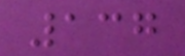137
